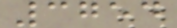3754
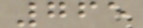765
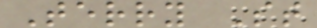Terry St
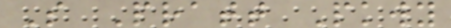S Pratt Pkwy
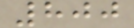800
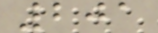201
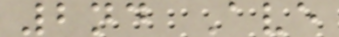2nd Ave
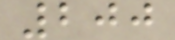200
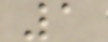1
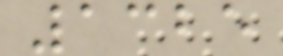1325
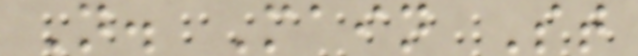N. Main St
